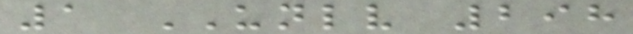1 UNLV 298
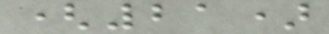(21)
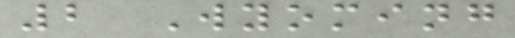2 Wyoming
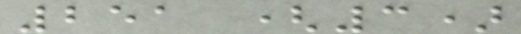251 (3)
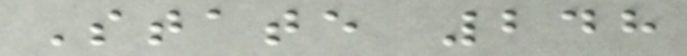State 248
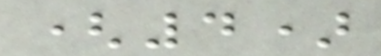(4)
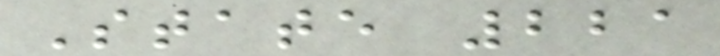State 221
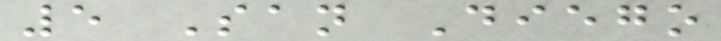5 San Diego
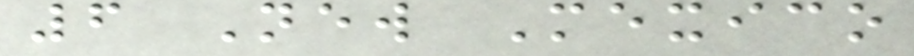6 New Mexico
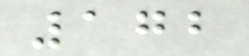172
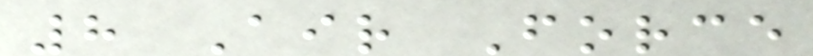8 Air Force
